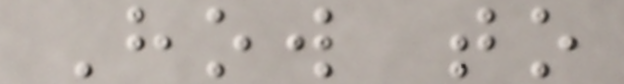How to
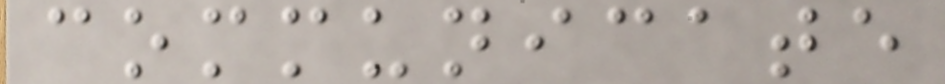communicate
